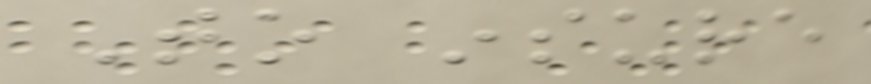To insure
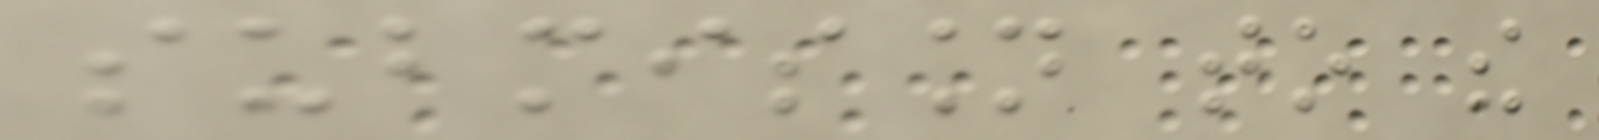submission to the
